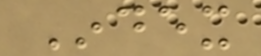Index
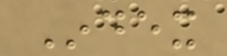Index
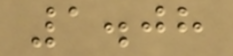1.08
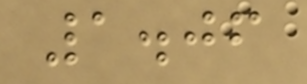1.06
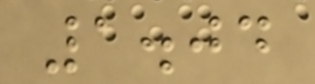1.04
